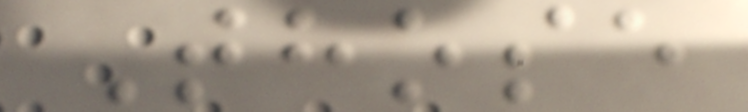Those
